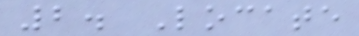2. Locate
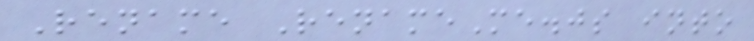Rename RenameMe.js into
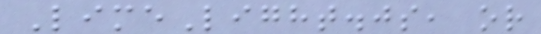LimeLight.js, or
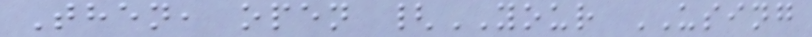Then, open {YOUR USING
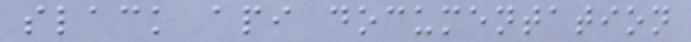slack api documentation
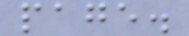page.
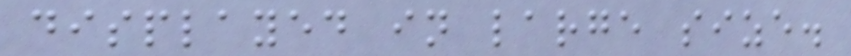displayed in large size.
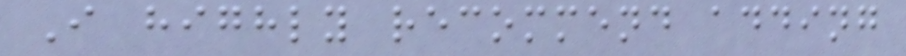I highly recommend adding
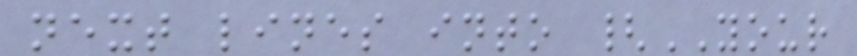next lines into {YOUR
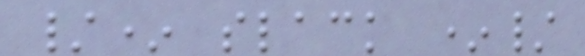/* slack */
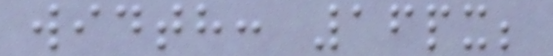width: 16px;
